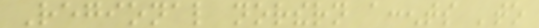Regional northern accents 'to
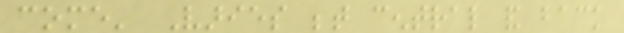come' Varies between central and back
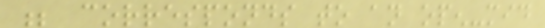; corresponds to an open-mid
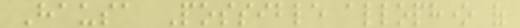Hausa Possible allophone of
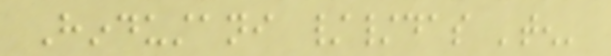Hindustani //das 'ten'
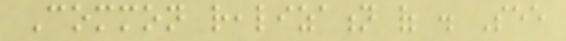Common realization of . See
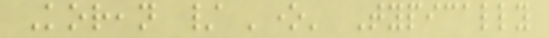Korean / 'one' Typically
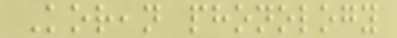Korean phonology
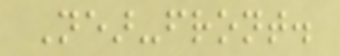Near-front.
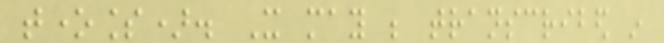toneless). It may be transcribed in
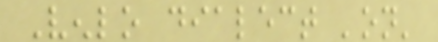Venlo dialect 'on'
